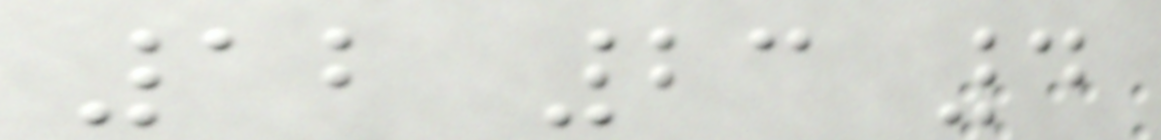12 23 4
